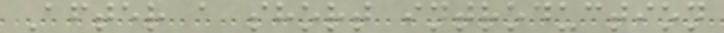After a short introduction
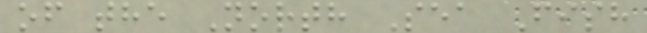of the North Sea Fish
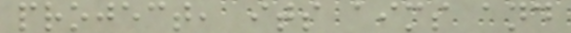project, its aims and
